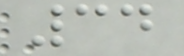34
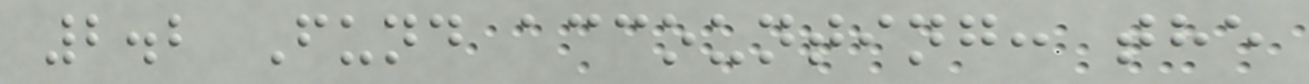2.2 Fund accounting: the
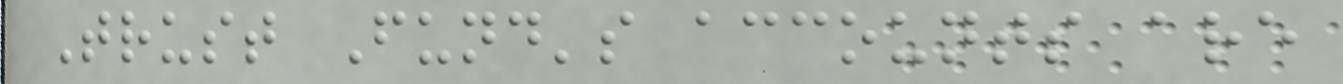Trust Fund's accounts are
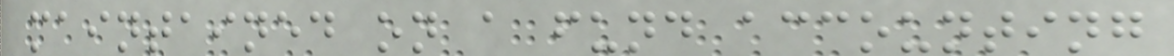maintained on a fund accounting
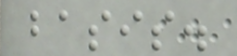basis.
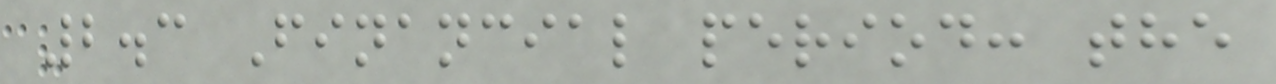2.3 Financial period: the
